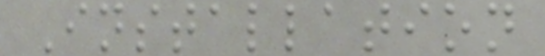Installation
